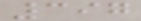397
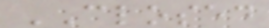CLOSED
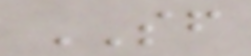SF
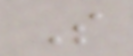S
